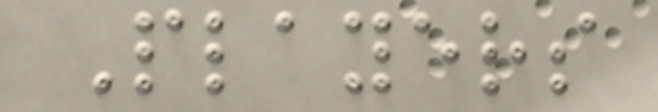Players
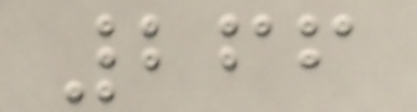266
